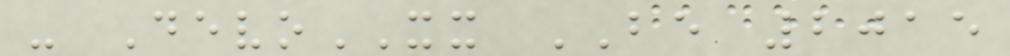- DevoXX BE 2015
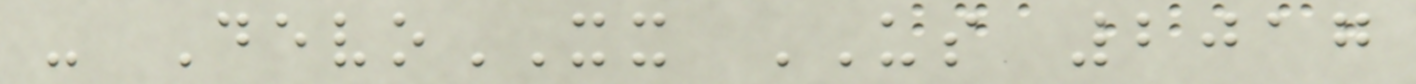- DevoXX US 2017
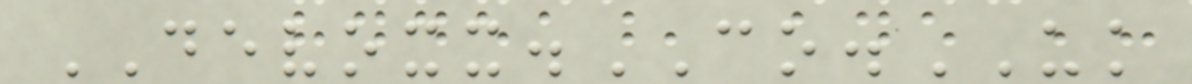DEVOXX.CO.UK
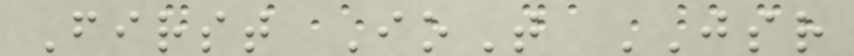First IoT JSR
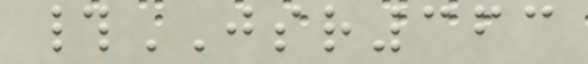#JSR363
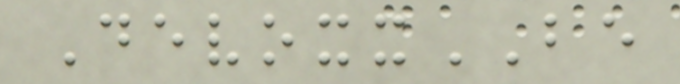DevoxxBE
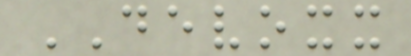DEVOXX
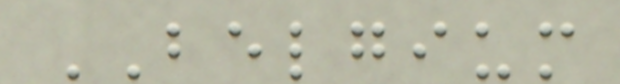BELGIUM
